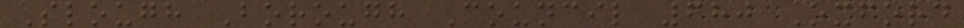Slough Borough Council 680 Oxford
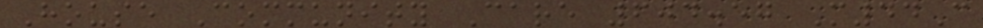House Community Care 604.57 M44C
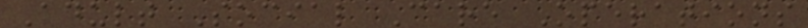Adult Social Care Operations
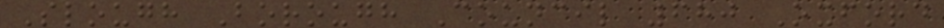Slough Borough Council 680 Oxford
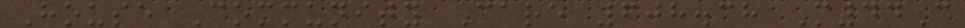House Community Care 608.38 M44C
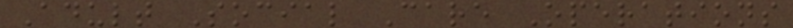Adult Social Care Operations
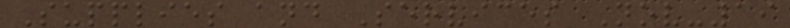Supplies and Services Nov-19
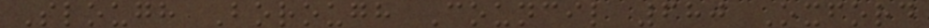Slough Borough Council 680 Oxford
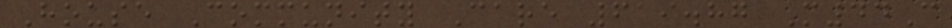House Community Care 619.87 M44C
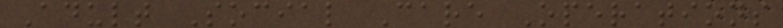Adult Social Care Operations
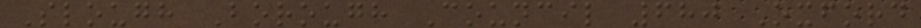Slough Borough Council 680 Oxford
